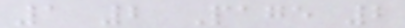1 2 Page 2
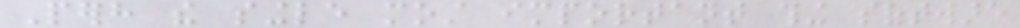Perhaps the single most important thing software
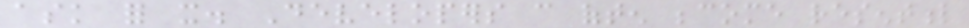ask for it. Developers can often become resentful
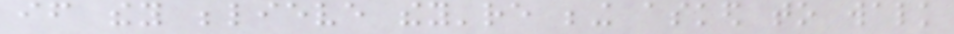if they believe they're being asked to walk
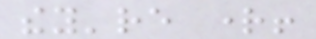they're right!
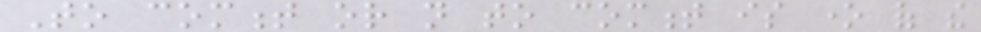To comment or not to comment is one of the
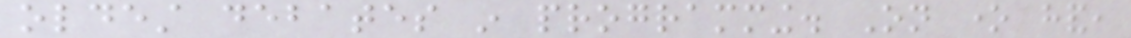oldest debates in programming. On one hand,
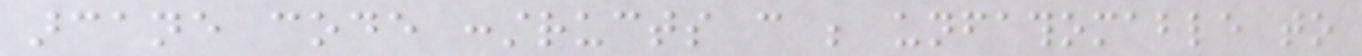arcane code constructs can be unfathomable to
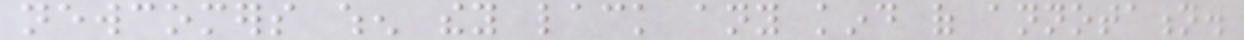newcomers when they lack any kind of annotation.
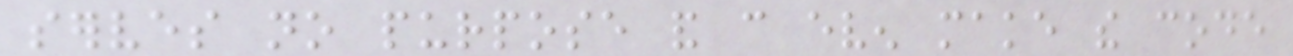serves no purpose and can even make the code
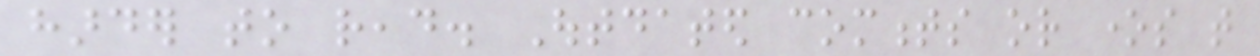harder to read. Outdated comments or ones that
